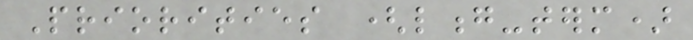Priorities (long-term)
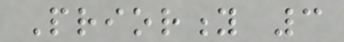Priority 3
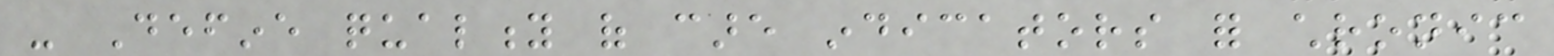- Define quality of care indicators for chronic
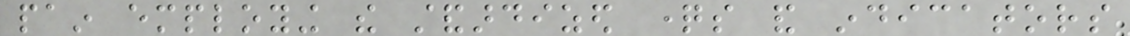pain employing the standardized questions and indicators
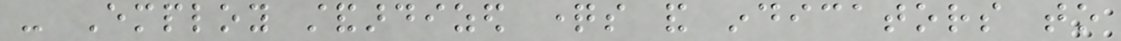- Employ standardized questions and indicators to
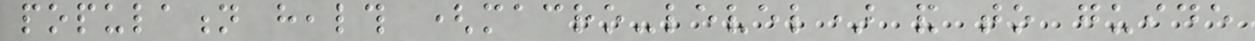population health (macro-level) and to guide
